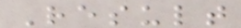Result
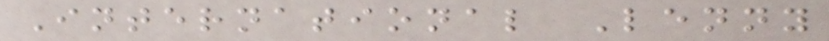International Lenny
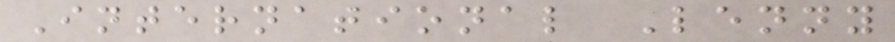International Lenny
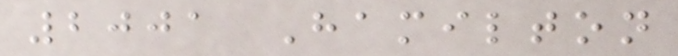2001 Hamilton
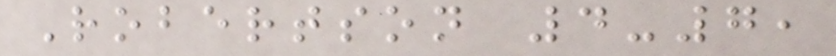Robertson 4-7,
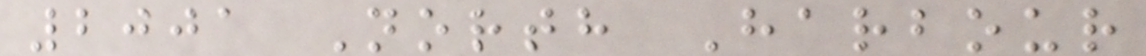2001 North Harbour
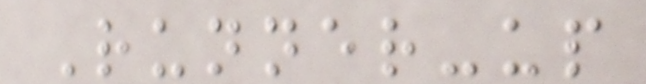Runner-up
